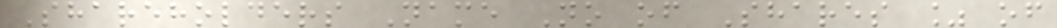Shareholders Name No of Shares % of
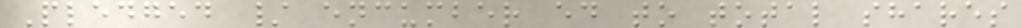Pledged / encumber ed to total shares
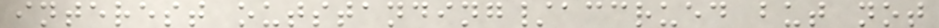interest outstanding/accrued but not
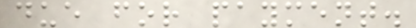due for payment.
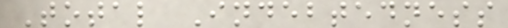Total Indebtedness
